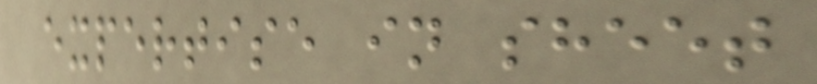expertise in sheet
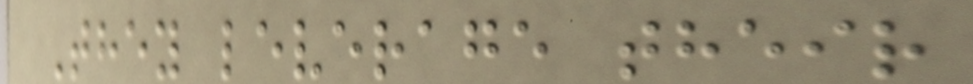They leverage their
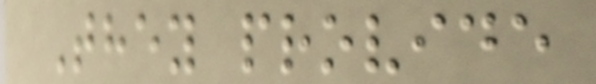They provide
